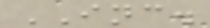INC.
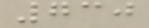730
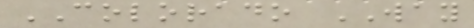COLORADO WAY
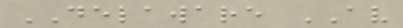DELAWARE AV
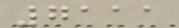7111
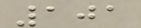101
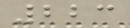223
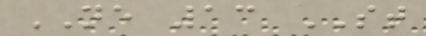NE 13 ST
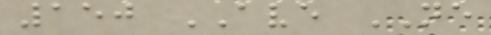150 AVE NE
